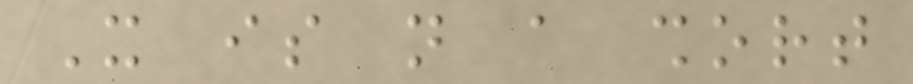It is not a short
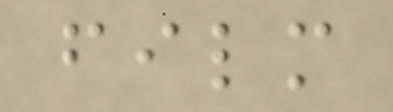film
